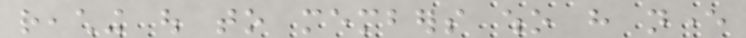reaching out to members who have never
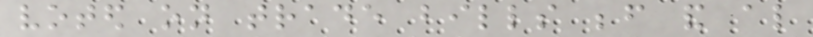voted on trade bills before and also
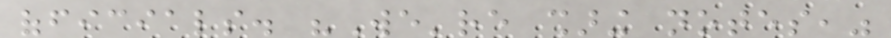officials. "We're sharing notes,"
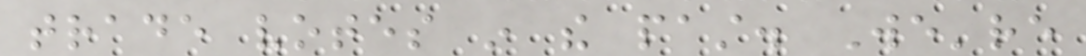trade votes in the past. We're
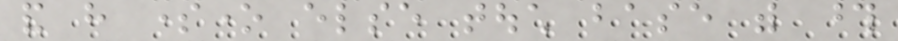and have someone else touch base with those
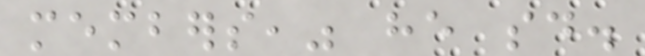members," he said.
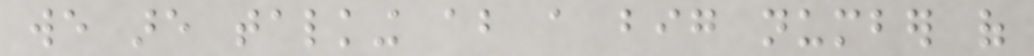we are talking about a big number of
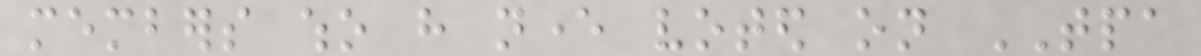members who have never voted on TPA
